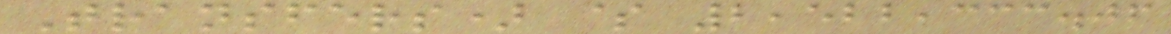Transfers) $ 2,522,333.06
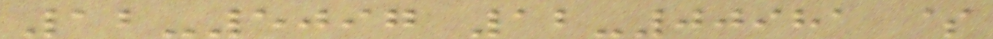12-5097 12-00981 $
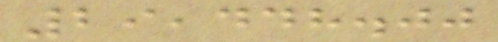29,448.00
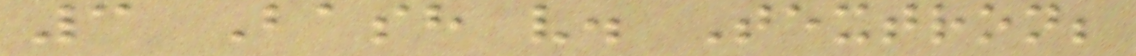3 Bash v. Textron;
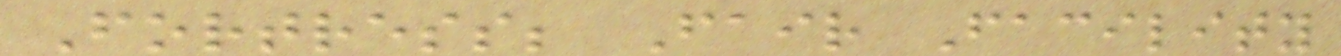Fortress; Fair Facility
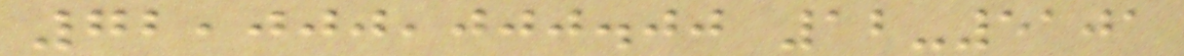72,000,000.00 12-5101
